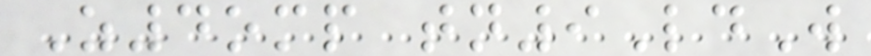Z4omp tn9LdW
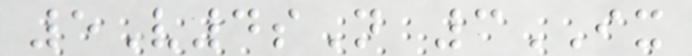5V4sN 3IX
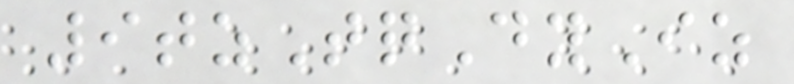9tzTqDyIz
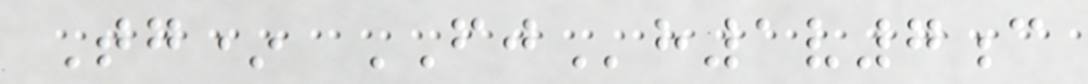Tg* FJh1v7c
